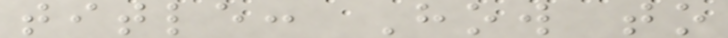title: How to
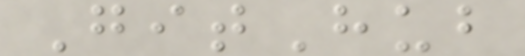GitHub
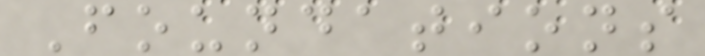Foundations
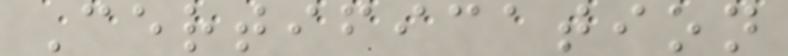Certification
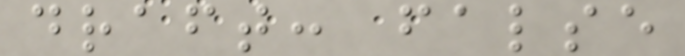draft: false
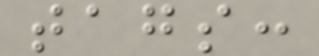tags:
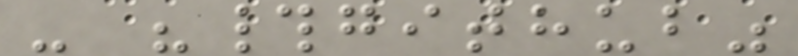- "#github"
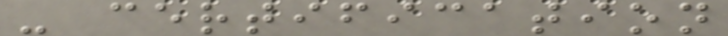- certification
